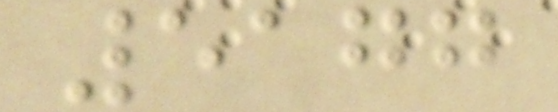5177
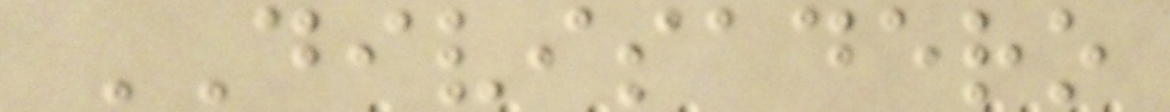DIVISADERO
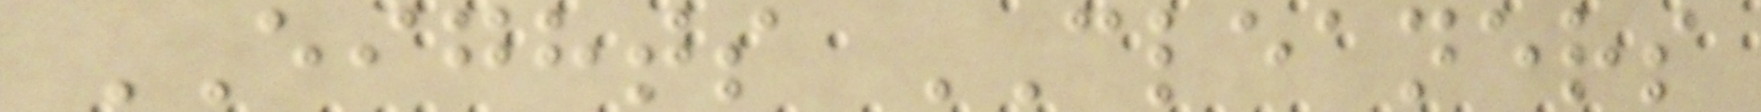EIGHTS CLEANERS
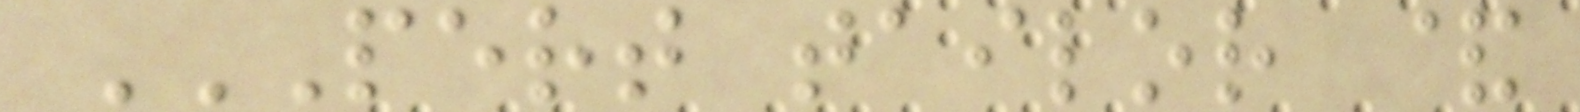PERT TAILOR &
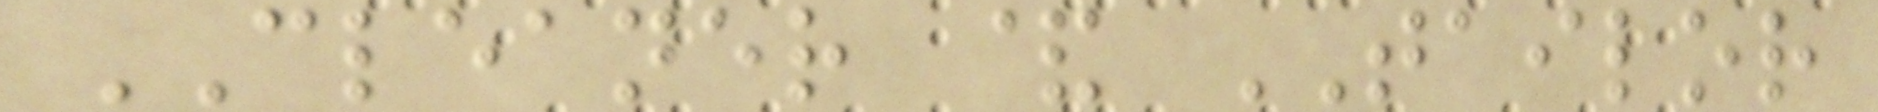CLEANER & TAILOR
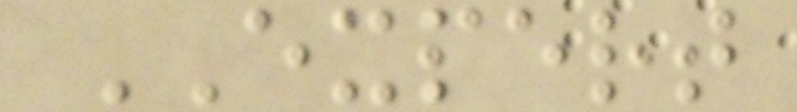EXPERT
